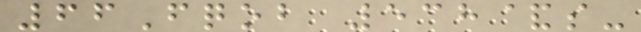66Fqob 538&s-
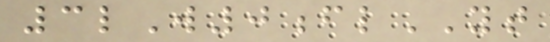3lW0flYT
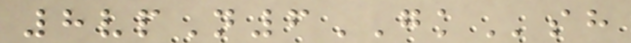8vpN6GKsh
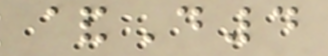&D4
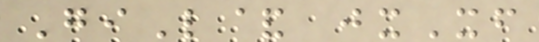GiL& jxXf
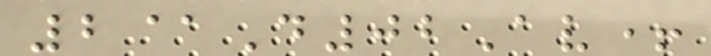2@D02Av+
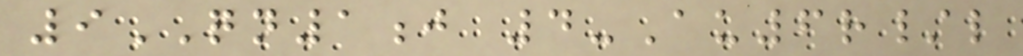9QN1j 4-Au6r/l
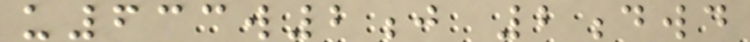u633w2j 2dwd
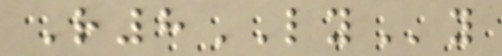R8LYy
